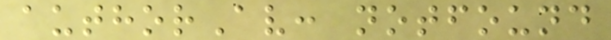authorAv: notfound
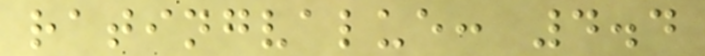ratingvalue: 4.4
